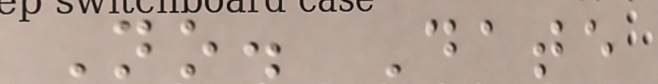No. Date
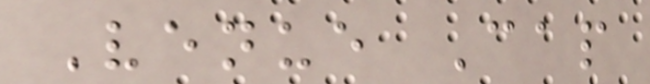Venue Cap
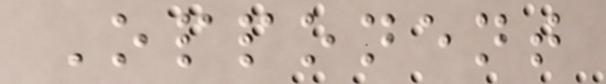Opponent
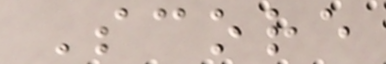Score
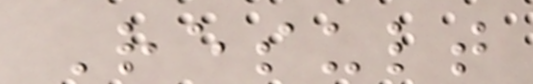Result
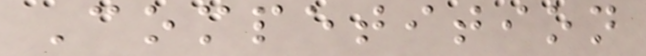Competition
